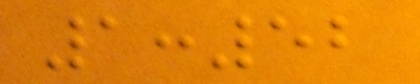1:52
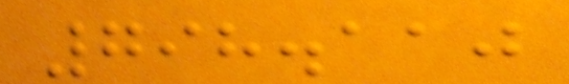798.110
